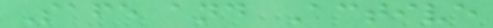Safe and Active
